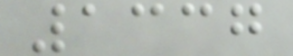1337
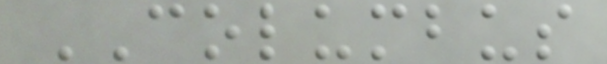COLUMBUS
